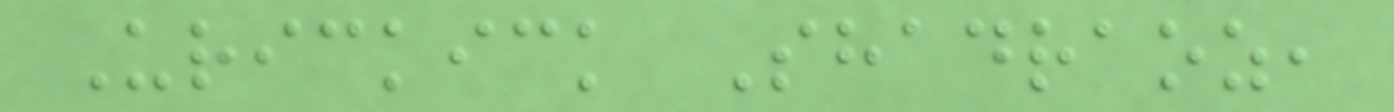Urickick Shadraoz,
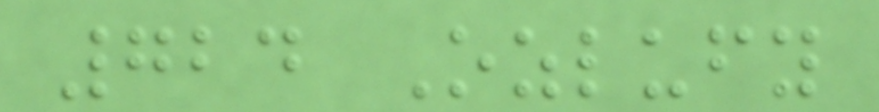724 Ozlufy
